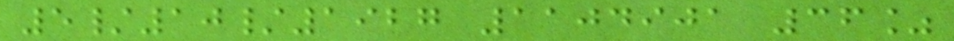5/10/1927 1104901 36%
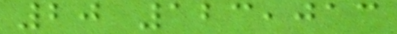20 123,013
